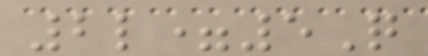2l=5Q
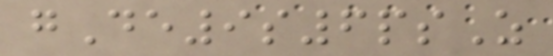gDe9s6psZ
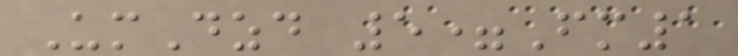UmDzd 5=Fm1
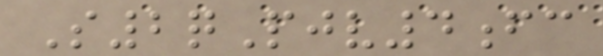S2qPjv4fc
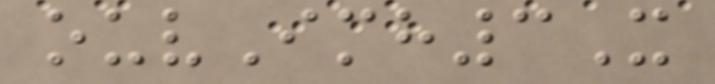ouvImh3X
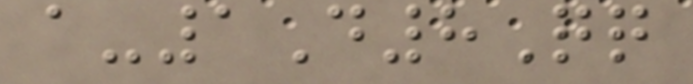a-1D8Qq
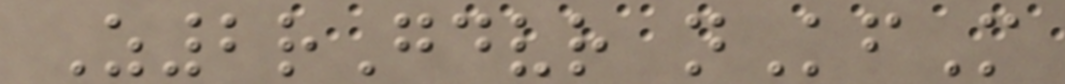Z2rGdvr nKfM
